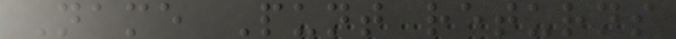Name Punt returns
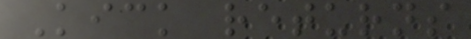Kick returns
